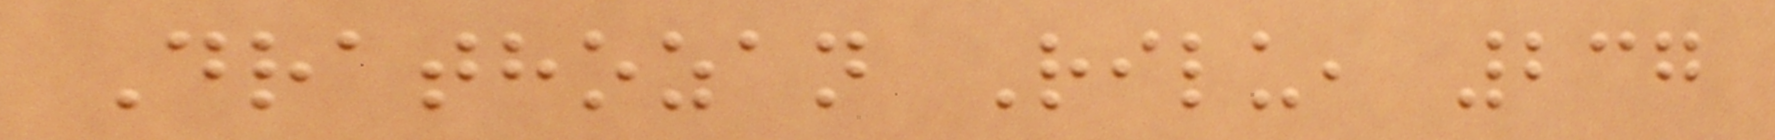Drathozan Rilu, 237
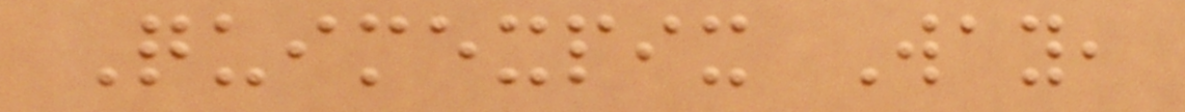Quimexpix Way,
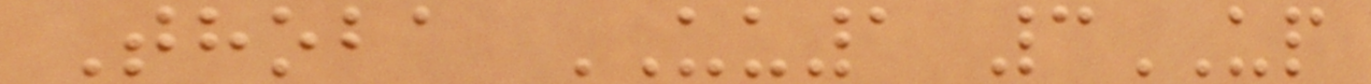Thoba UU1 3UP
